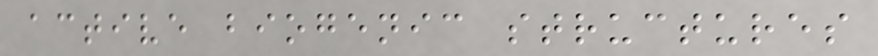active biogenic structures
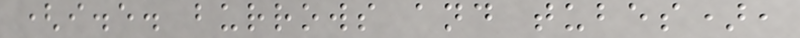(i.e. burrows and tubes),
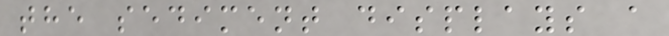the sediment displays a
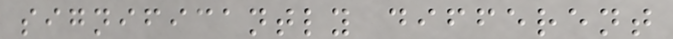significantly different
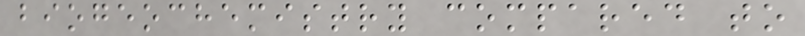biogeochemistry compared to
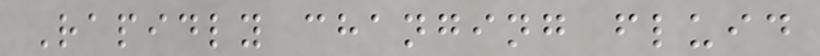Rapidly changing fluid
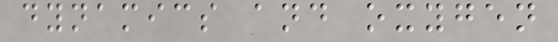dynamics and oxygen
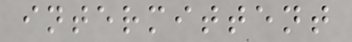intermittent
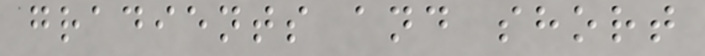gradients and short
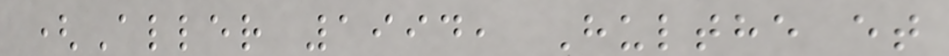(Aller 1994, Hulthe et
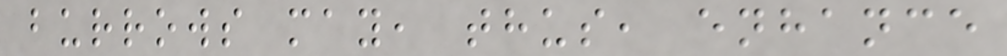burrows may, thus, enhance
